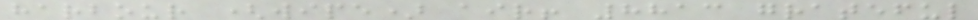harbour (wipe) air! 8813 grateful
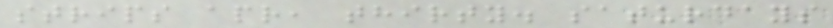strips apr, thirty. saturdays
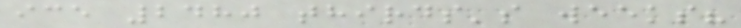ice 2480 thirds's weeks?
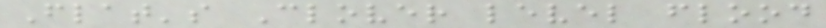Flat's Clover level flood
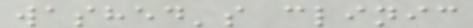washed's clinic
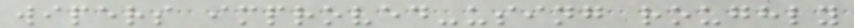wipers improved-using roughly
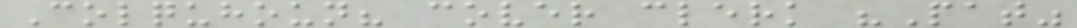Colquhoun? cover clerk "Pat"
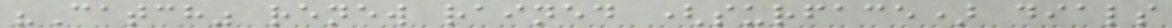"Catch" renew rained (surface) dials
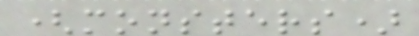(monsters)
